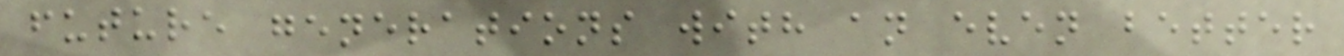future generations with an even better
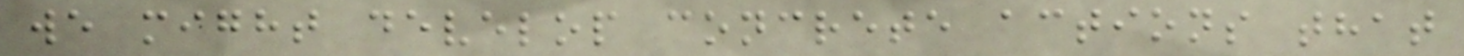we might develop concrete actions that
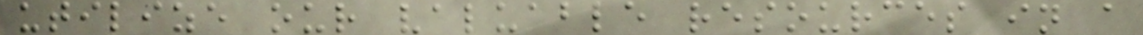utilize our valuable resources in a
